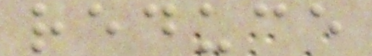reduce
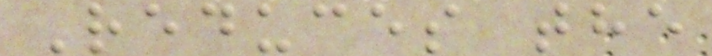Reduces the
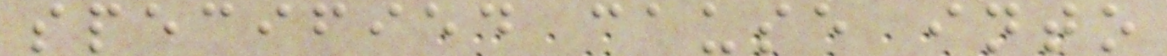specified cause into
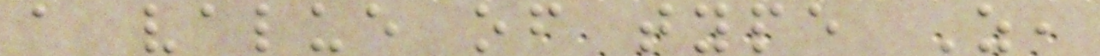a value of type Z,
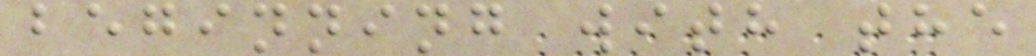beginning with the
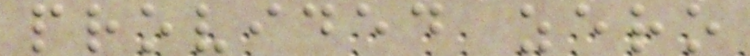provided zero
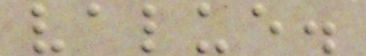value.
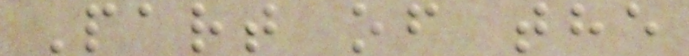Part of the
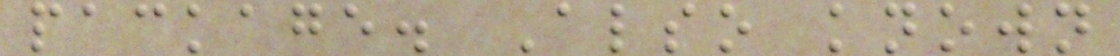package. Also known
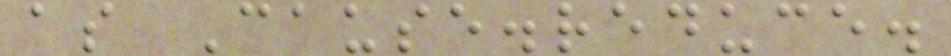as Cause.reduce.
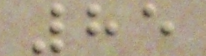85
